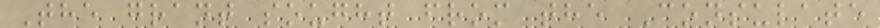The grant sought from the Consulate
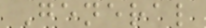General
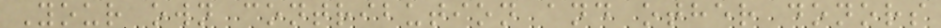Your own contribution and other donors
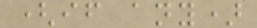(if any)
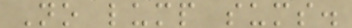No lump sums.
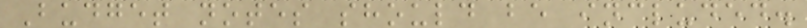Budget notes should be included.
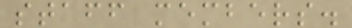staff members.
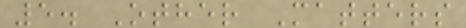5. Other Matters
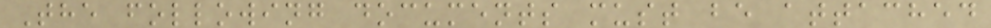The following documents must be attached
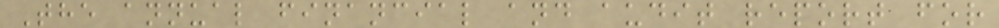The annual financial and audit report for
